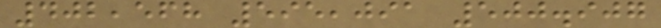402,568 595,091 500.907
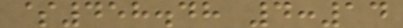$458.48 4:14
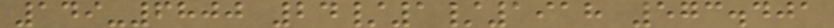149-6800 24/1/1918 573.401
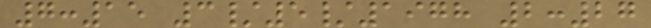7:15 3/5/1978 2:27
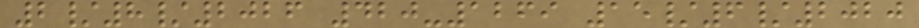2/8/2026 420-1269 15/6/2020
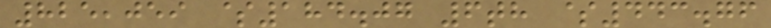825,059 $184.07 6th $443.76
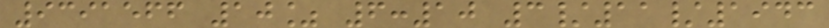9391566 10% 6:10 3/11/1943
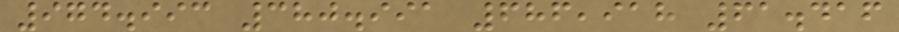974.993 380.991 686,918 61.416
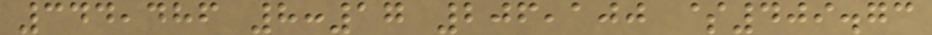344,486 8:17 206,100 $409.73
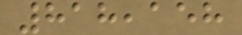818,158
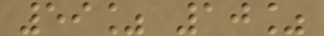59% 10%
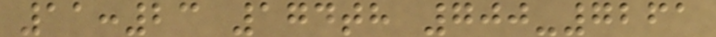11:23 174th 700-7261
